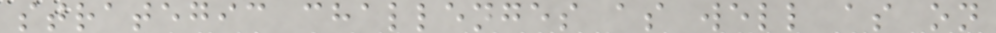strategic challenges as well as on
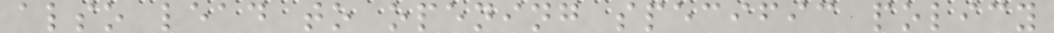also lead to opening specific policy
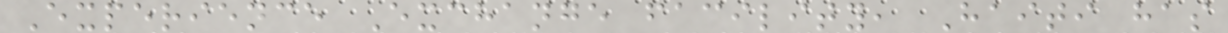Experience Exchange facility, Haiti has
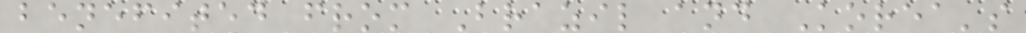benefited from Brazil and Korea's
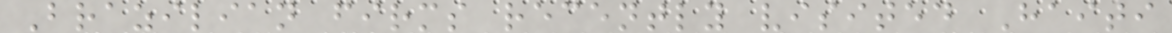Brazilian firms recently visited Haiti
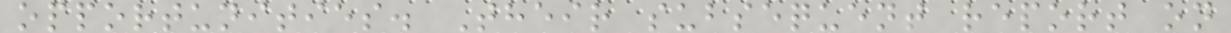opportunities. Their subsequent report on
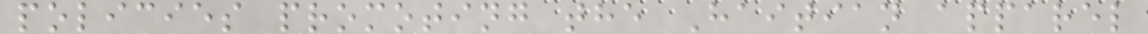policies promoting the Haitian apparel
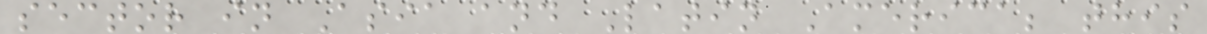sector in Asia and Latin America; this
